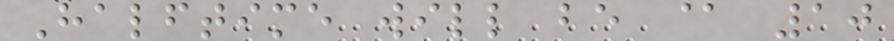Halftime will be @ 10
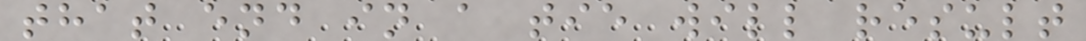that end in a tie will result
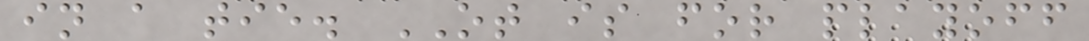in a tie. OT is for playoff
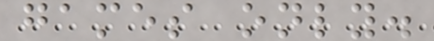games only.
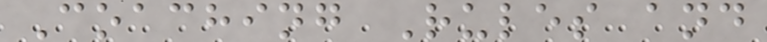Coaching Rules and
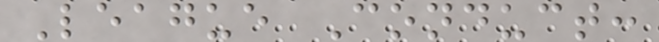League Conduct:
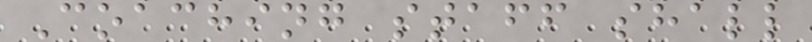Coaching staff shall
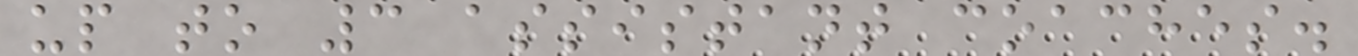up to 3 assistant coaches.
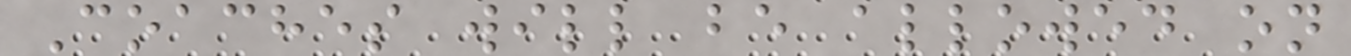Coaches will be allowed on
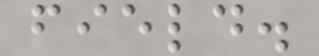field.
